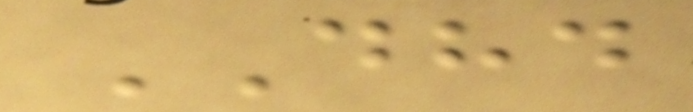DHD
